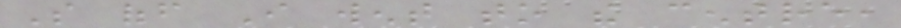So off I went to the centre,
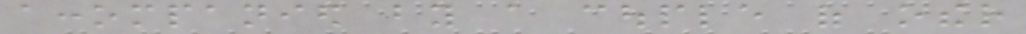accompanied by a couple of other
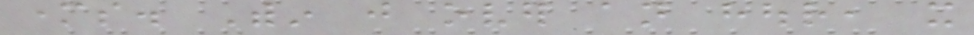mothers. Within just over an hour, it
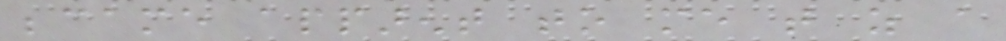became apparent to me that as a
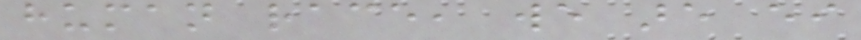human race, we are either
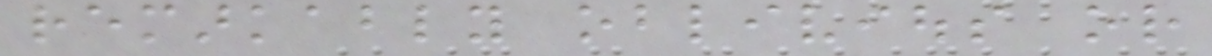remarkably oblivious or
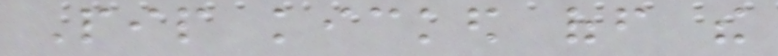Pip kicked off the
